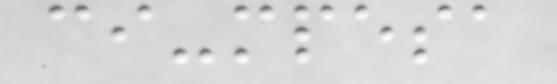ci-mpesa
